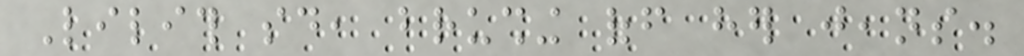Lilith said, brushing off her jeans.
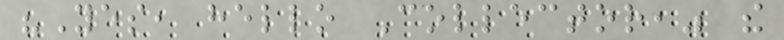"Yes, hello Collector," the
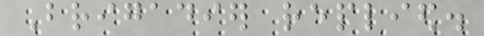Brigadier replied.
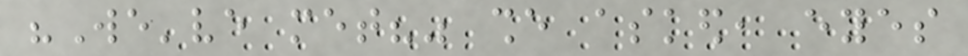"We've met?" she asked, eyes
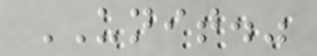UNIT."
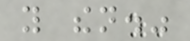you then."
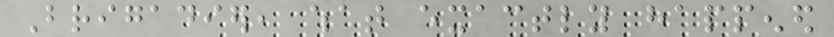Brigadier, what exactly happened
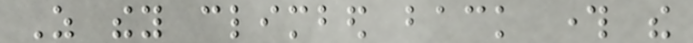As they climbed back through the
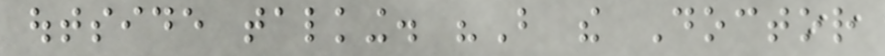outside talking. "But the Doctor
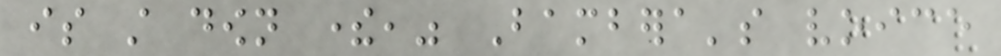is still down there," Bambera's voice
